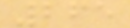265
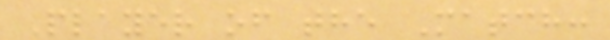Player of the Match:
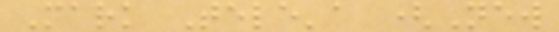Mark Tele'a (New
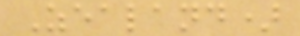Zealand)
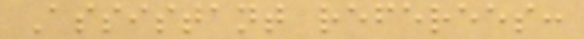Assistant referees:
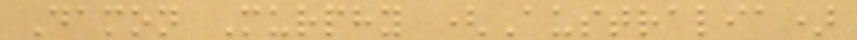Damon Murphy (Australia)
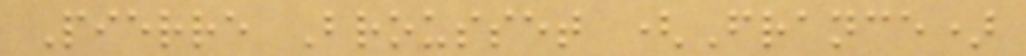Pierre Brousset (France)
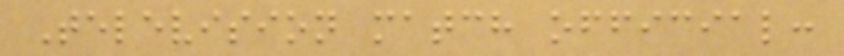Television match official:
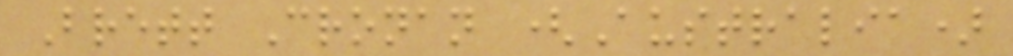Brett Cronan (Australia)
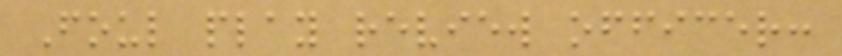Foul play review officer:
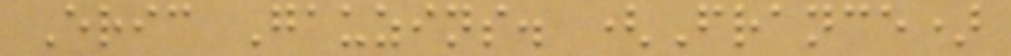Eric Gauzins. (France)
